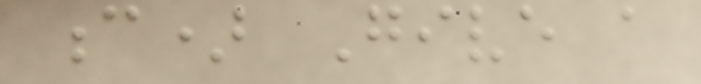c) Give a
